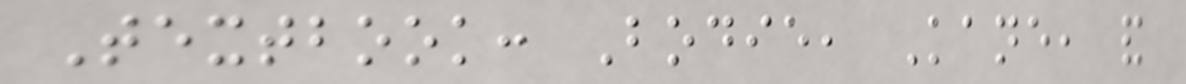Textbook: Bodie, Kane, and
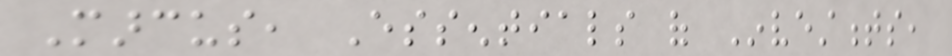Marcus, Essentials of Investments,
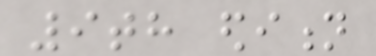9th edition
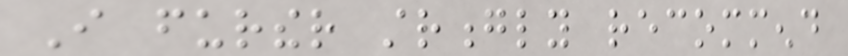I further strongly recommend
